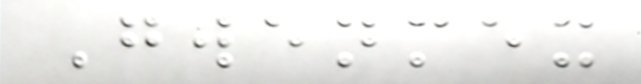Gwenmex
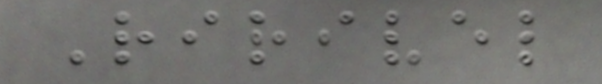Ririvel
